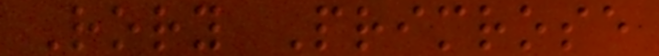Rory Primrose
